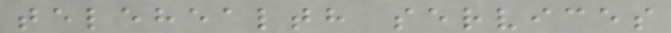telehealth services
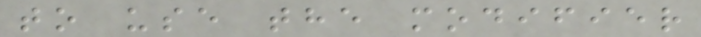to use the modifier
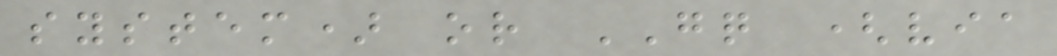system) or GQ (via
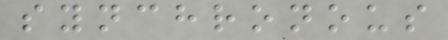synchronous
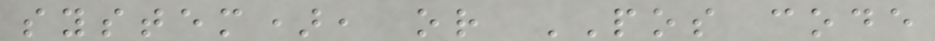system), or POS code
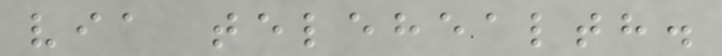via telehealth.
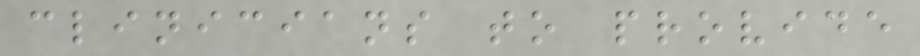clinicians to provide
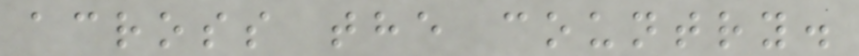across the country.
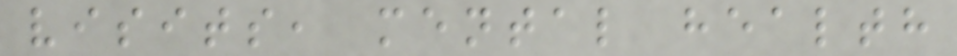visits, mental health
